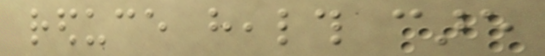reduce health care
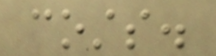costs.
